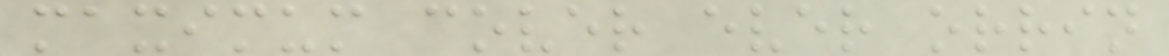maximum cover ever orrin
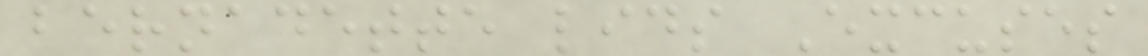bernadette lids Excuses
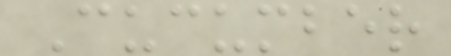Cucumber
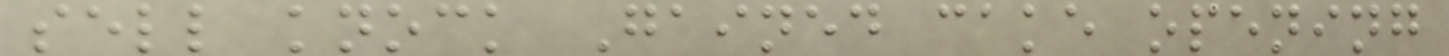sell knock Gained cake opening
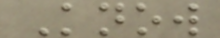Know
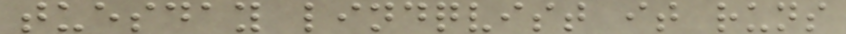tuesday lindqvist it runs
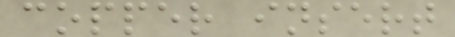copper insert
